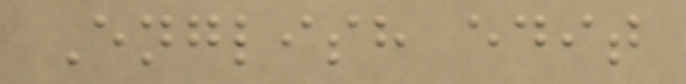English edit
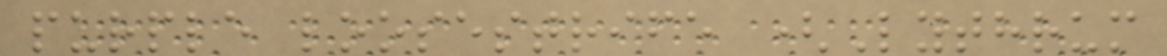purple loosestrife (Lythrum
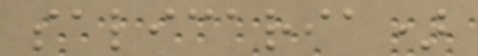salicaria)
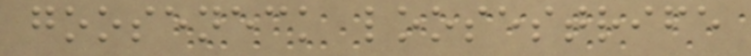gooseneck loosestrife
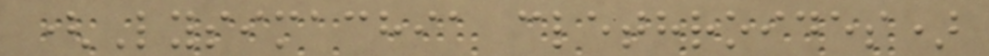(Lysimachia clethroides)
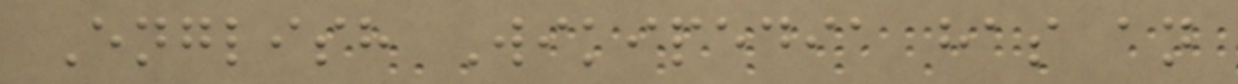English Wikipedia has an
